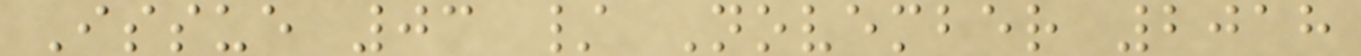Issue 03 / November 2018
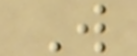W
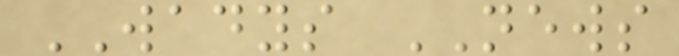WADYS NEWS
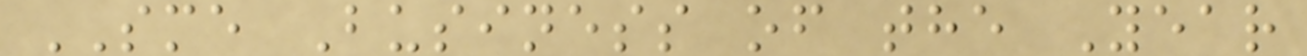SME Business of the Year
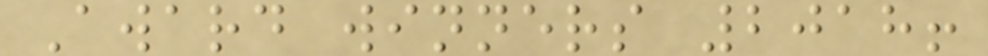Award winners 2018!
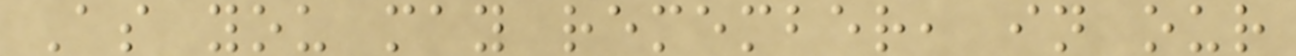As you may remember, in our
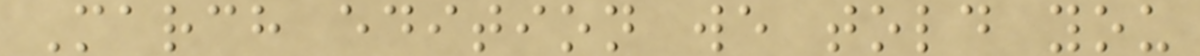March edition we told you
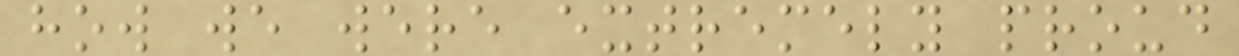how we were extremely proud
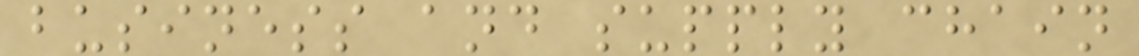business and supply chain
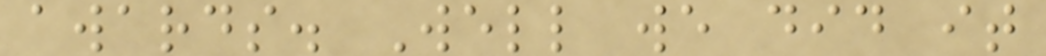awards. Well we did it
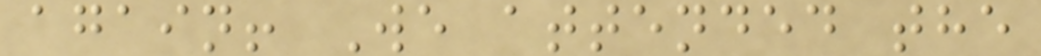again! We attended the
